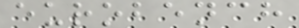eurobench
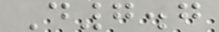D7.7
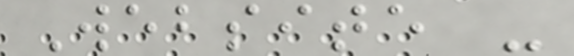Website -
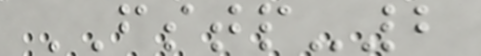FSTP-2
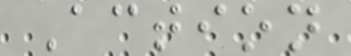Action
